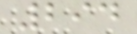294
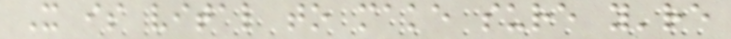It is vital to make sure you're
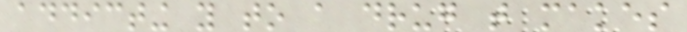addicting you to a drug that makes
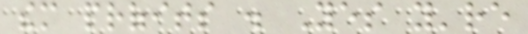them profits . Yes you're
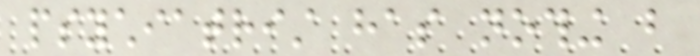psychiatrist has nothing but
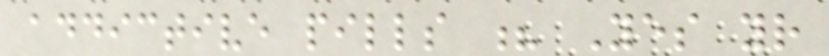addictive pills ? Yes your
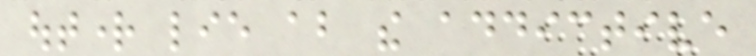outright lie about the addictive
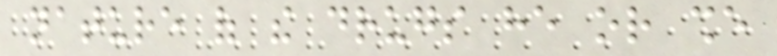nature of the drugs he or she
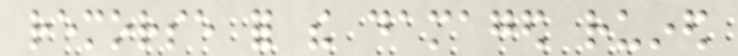remorse for the damaged ruined
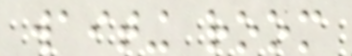waiting room
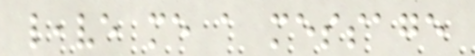leave me a message
